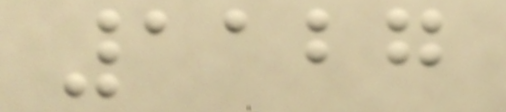1127
